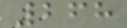268
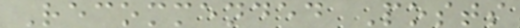Recommended Posts
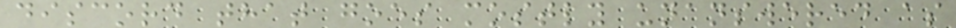discord that goes mostly unanswered as
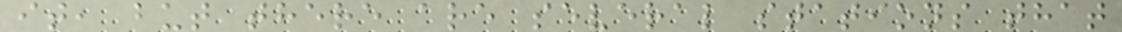it, but there are several stations that
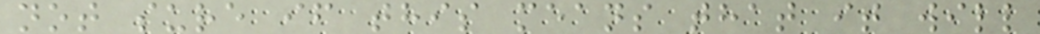not sure if this means that it will
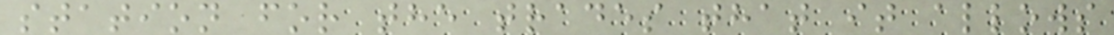station for the trades that it allows
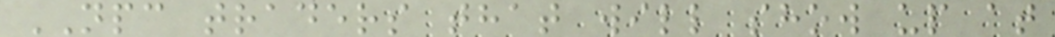NPC traders that will show up at
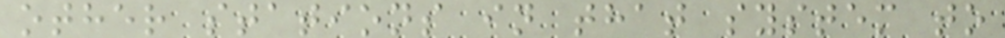other stations in that system to
